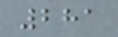281
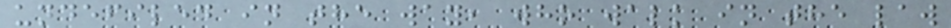undefiled in the way, who walk in the law
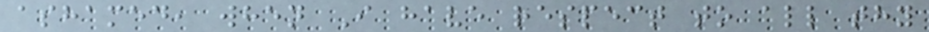ashamed, when I have respect to all thy
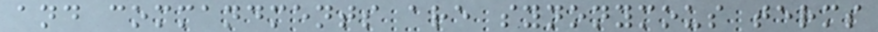and commandments are synonymous terms
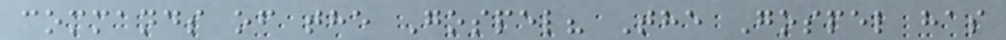commands of the Gospel? The Gospel has
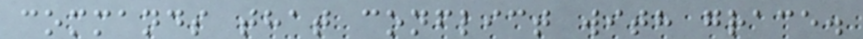commands that conflict with grace.
